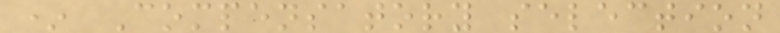* Compensatory selection
